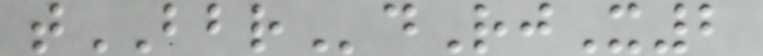tBBRdRjX2
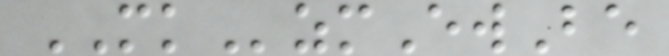MKzmEwBe
